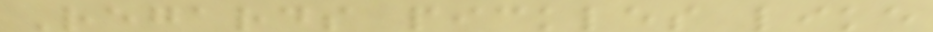Regards pickles like
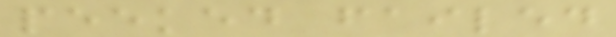peeked failed
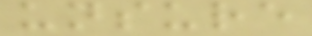unsure
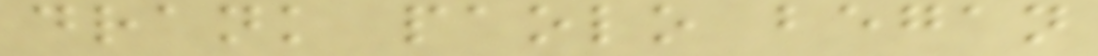drank paolo began
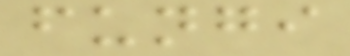fungi
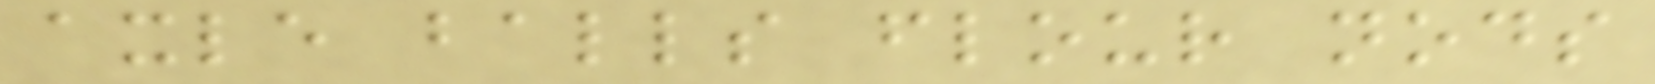axle balls flour nods
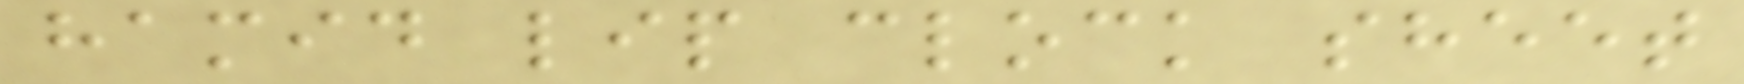hamid lip clock sheet
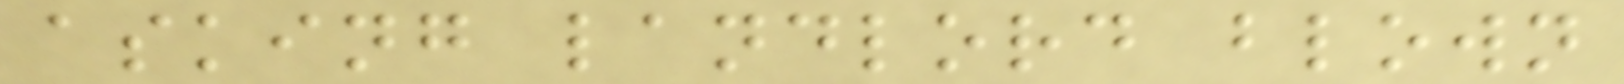asking landlord blown
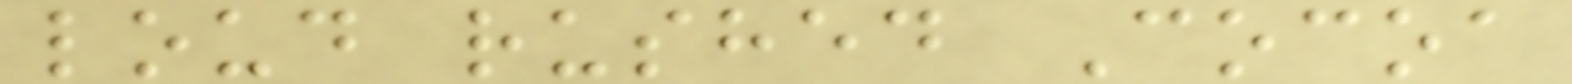loud rushed Cocoa
